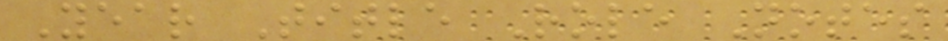Year Title Role Notes
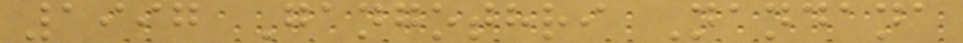1997 Gangothri Nandana
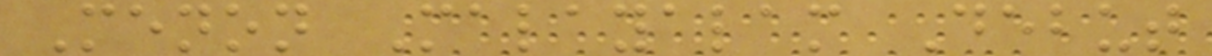Menon Malayalam Debut
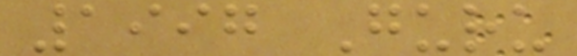1997 Guru
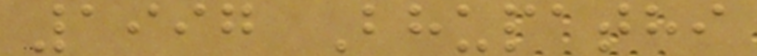1997 Bhupathi
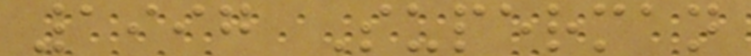1997 Superman
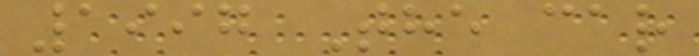1997 The car
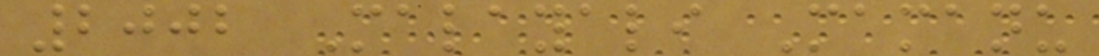2002 Malayali Mamanu
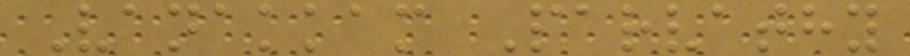Vanakkam Parvathy
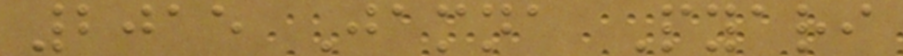2015 Jamna Pyari
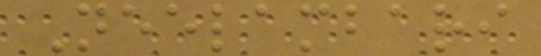Neelambari
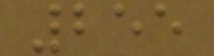255
